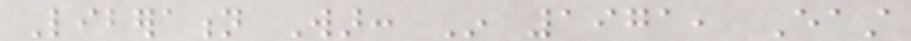Liberation War: In 1971, East
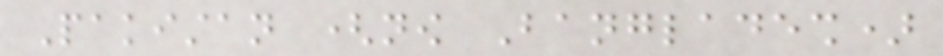Pakistan (now Bangladesh)
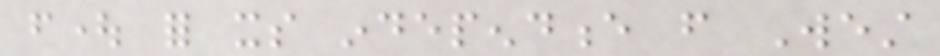fought for its independence from West
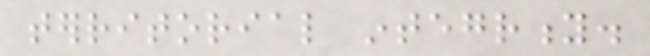territorial integrity.
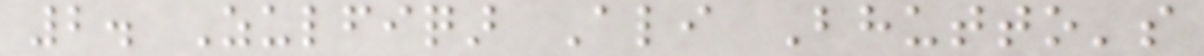2. Zulfiqar Ali Bhutto's
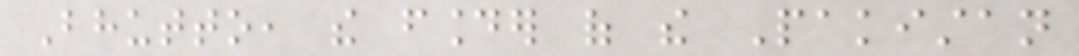Bhutto, the founder of the Pakistan
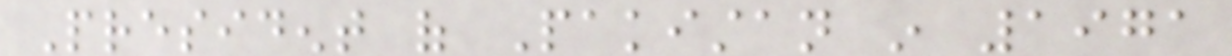President of Pakistan in 1971
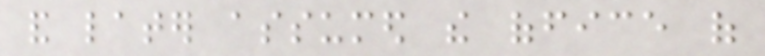and later assumed the office of
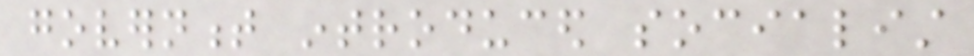government introduced socialist
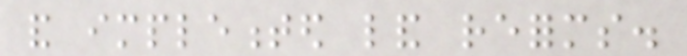and implemented land reforms.
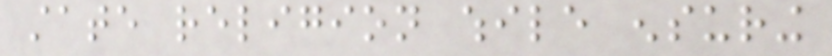state religion while ensuring
